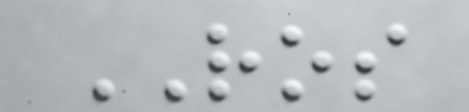ROS
